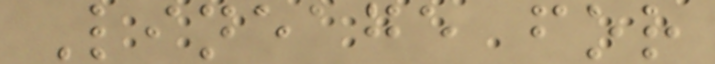Lineage for
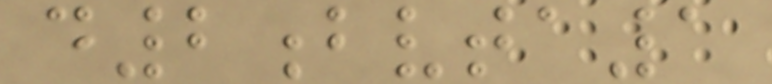d2bvta1
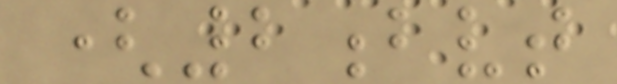(2bvt
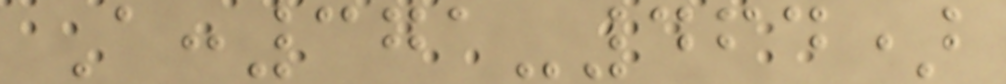A:371-464)
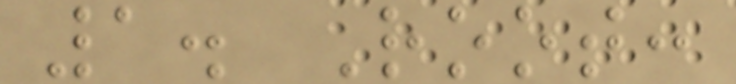1. Root:
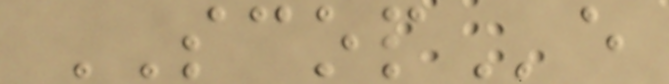SCOPe
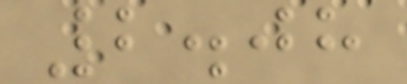2.08
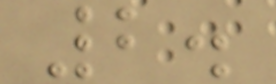2.
